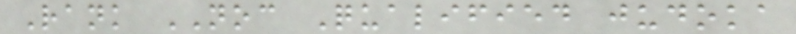Rank NOC Qualified judoka
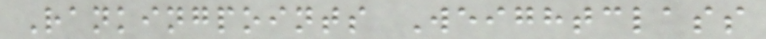Rankingpoints Weightclass
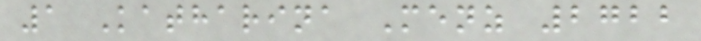1 Katharina Menz 2722
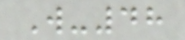W-48
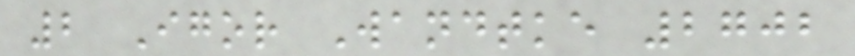2 Igor Wandtke 2702
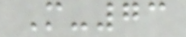M-73
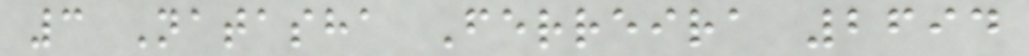3 Natasha Ferreira 2694
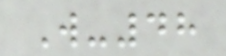W-48
